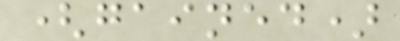(gained)
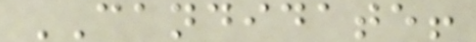CANDIDATE!
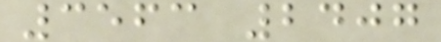3563 2407
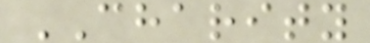CHARITY
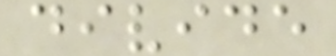divide
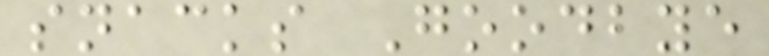snacks Goodbye
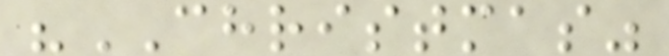"CHRISTMAS"
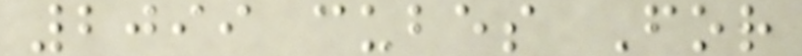2099 cubes For
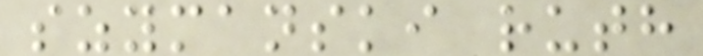szymanski ruth
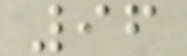96
